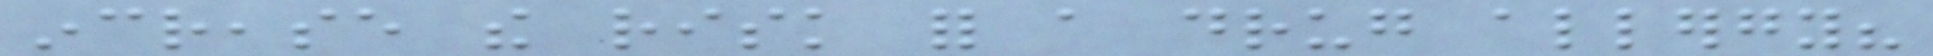increase the risk for a drug allergy?
